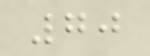70
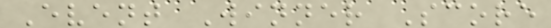Event Winner Score
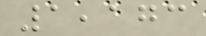1,173
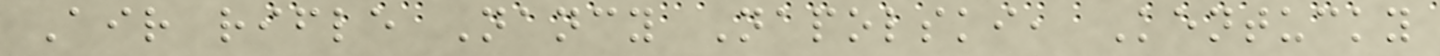Air rifle Nancy Napolski, Kentucky
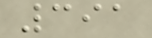391
